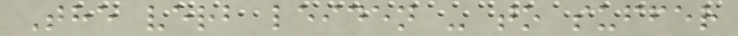The verb leiden - to suffer
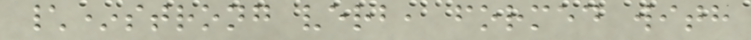\*strong verb, formed with
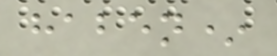haben*
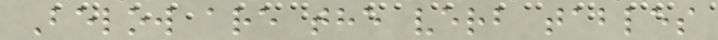Below are the verb tables
